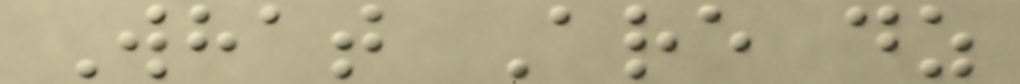What Are dz
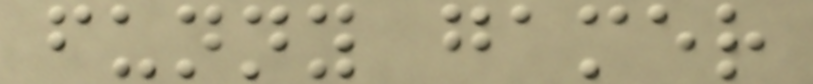funny gamer
